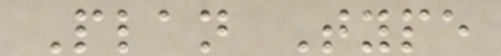Plan Type
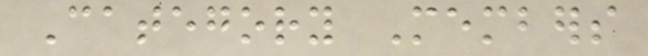Category Members
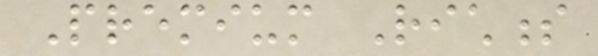Premium Richness
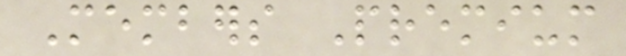Members Premium
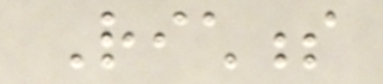Richness
